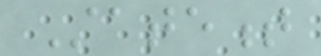Statement
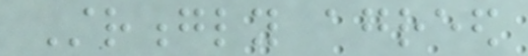Strongly agreed
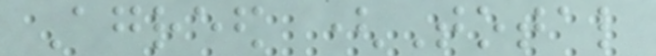Agreed (Total
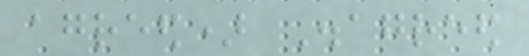agreed) Disagreed
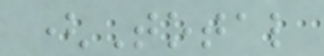(Total
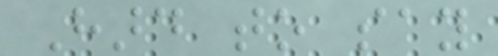Hard to say
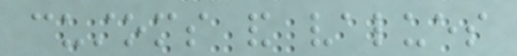customs and values
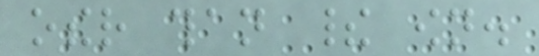other than their own.
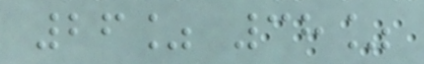26% 38%
